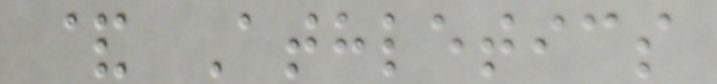& Athletics
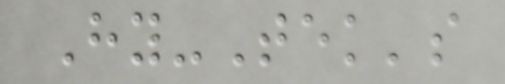Hy-Tek's
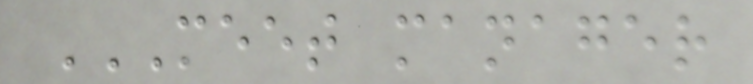MEET MANAGER
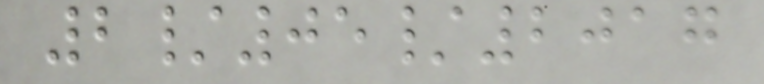2/05/2017
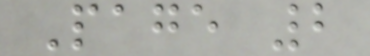Page 2
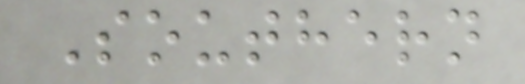Southern
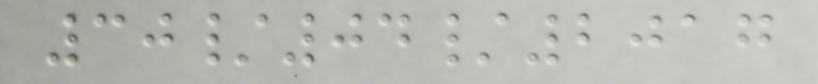30/04/2017
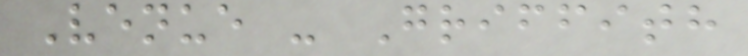Venue - Griffith
